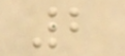2
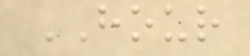HOUR
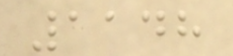1148
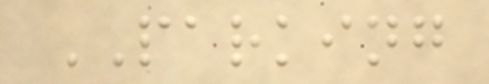PARKING
